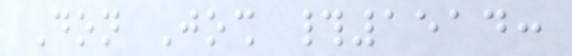Don Josh #1514:
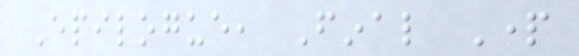Epilogue, Final Part
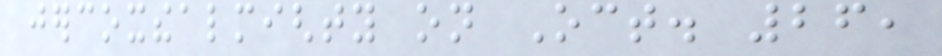jercoxthealmighty on Oct. 26,
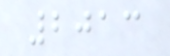2013
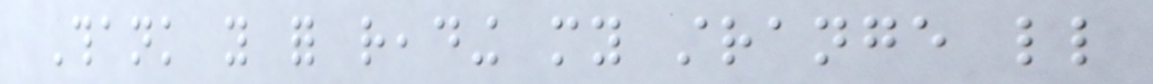Thank you for reading my strange little
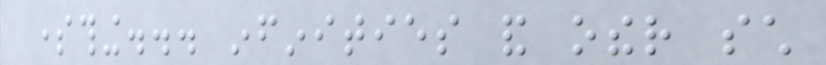something... infinities and other such
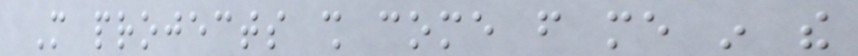More projects shall come from me in the
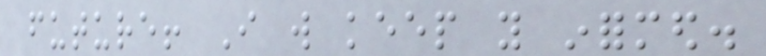future! I will keep you informed.
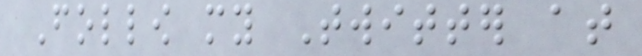Follow my Twitter at
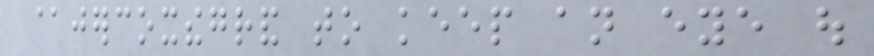@jercoxthegrand to keep an eye out
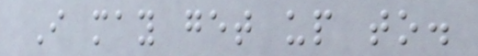I may get up to.
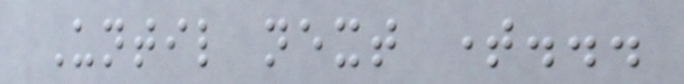Until next time...
